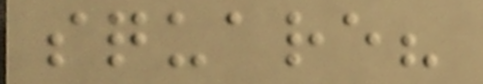square?
